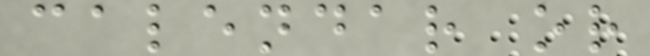calendar or
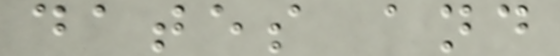dates and
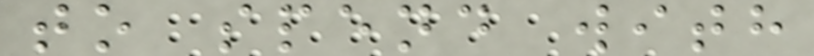to spend with
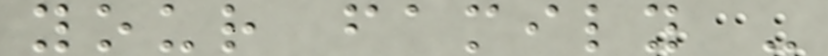your family -
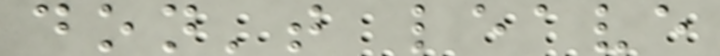don't leave
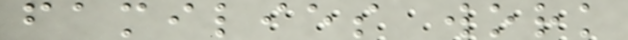families work
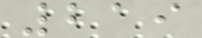219
